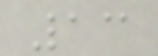13
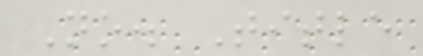No. Title
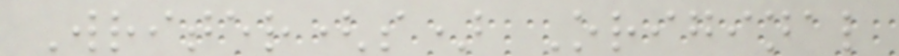Writer(s) Original
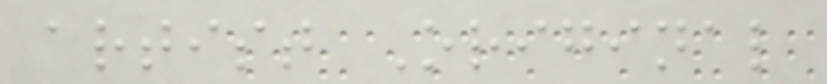artist Original
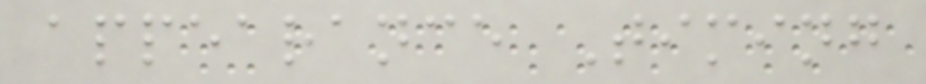appearance Timing
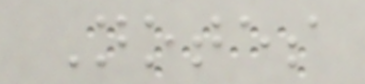Notes
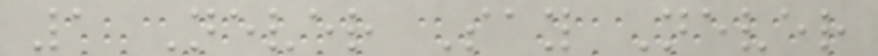1 Never Say Never
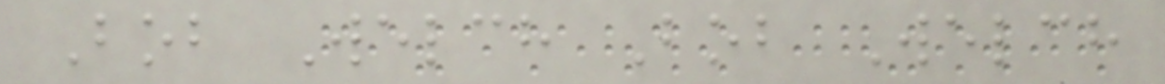Bob Welch Bob Welch
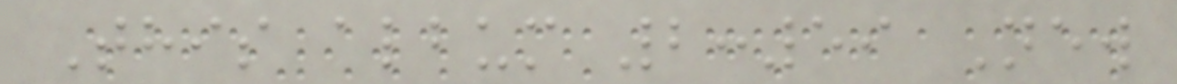This album 2:59 New
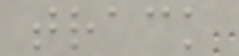track
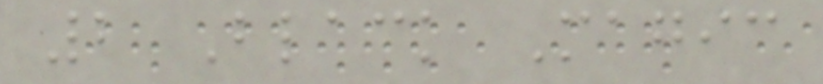2 Black Magic
